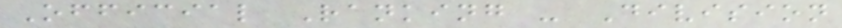Official Ranking - Division
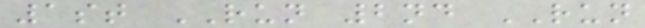1st RUN 2nd RUN
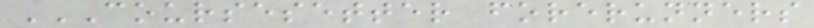COURSESETTER FORERUNNERS
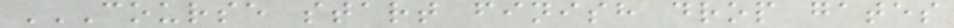COURSE START FINISH DROP GATES
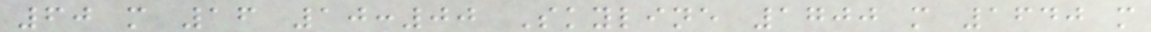60 m 16 10:00 Skyline 1700 m 1640 m
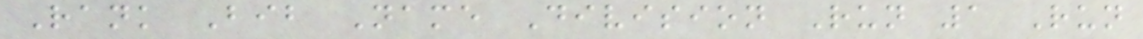Rank Bib Name Division Run 1 Run
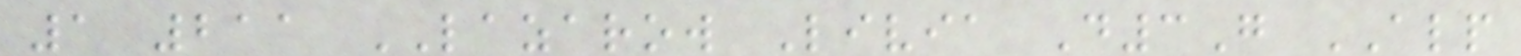1 211 LAZAROW Livia D3G ALP
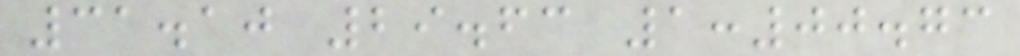31.10 29.63 1:00.73
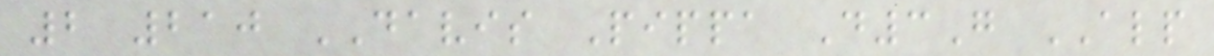2 210 DAVIS Pippa D3G ALP
